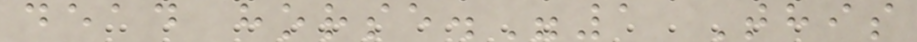dead horse."1 This
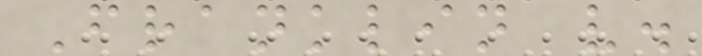Franklin v.
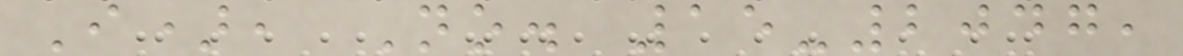I), No. 15-2047,
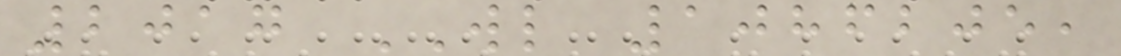2017 WL 1086205,
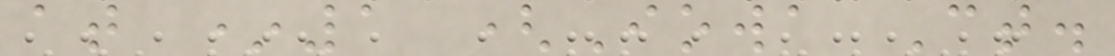at *1 (Iowa Ct.
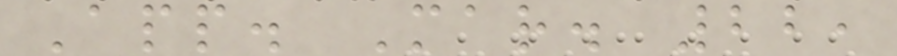App. Mar. 22,
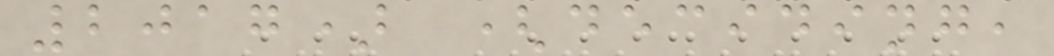2017) (deciding,
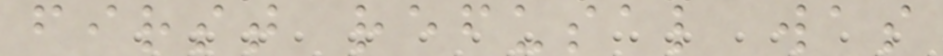first refusal was
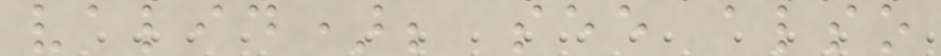valid); see also
